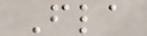Fla
